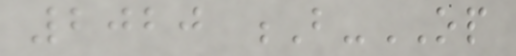2020 B-OP
